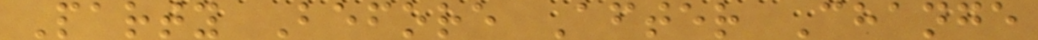Party Before After Change
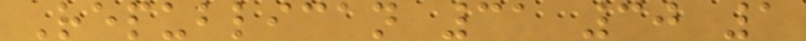Republican 31 30 1
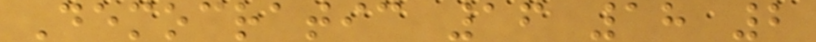Democratic 16 18 2
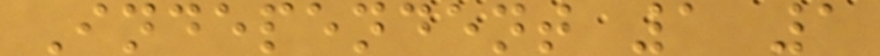Independent 1 1
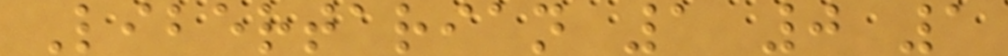Libertarian 1 0 1
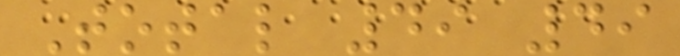Total 49 49
